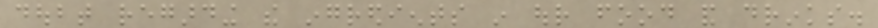doubt regarding the ingredients in our food and drinks.
